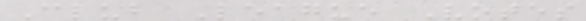Club League Votes
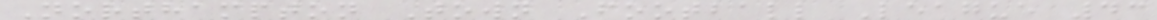Northampton Town Football League 43
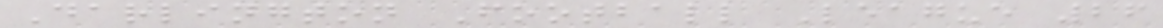Darlington Football League 26
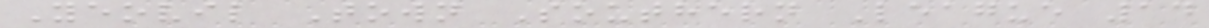Yeovil Town Southern League 14
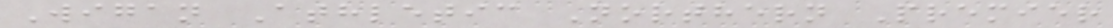Wigan Athletic Northern Premier
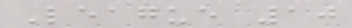League 10
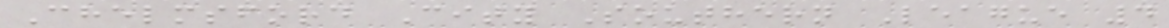Chelmsford City Southern League 4
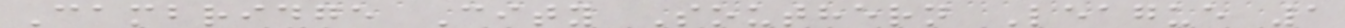Cambridge City Southern League 1
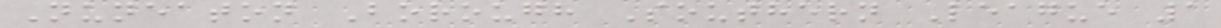Nuneaton Borough Southern League 1
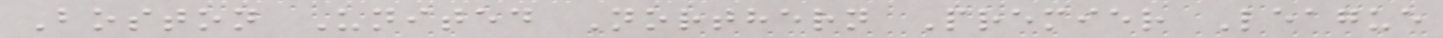Boston United Northern Premier League
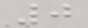0
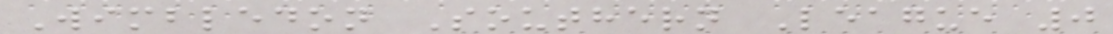Wimbledon Southern League 0
